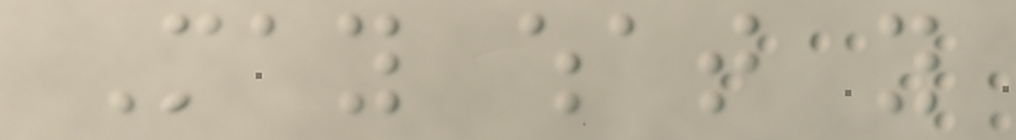May what you
